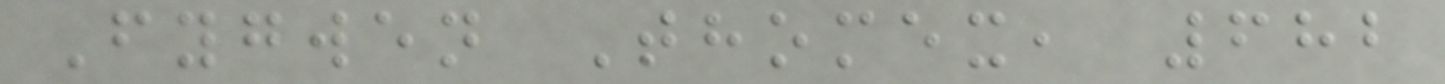Fygwen Thomex, 682
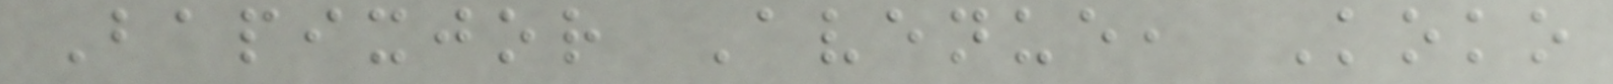Bapixjor Avenue, Koko
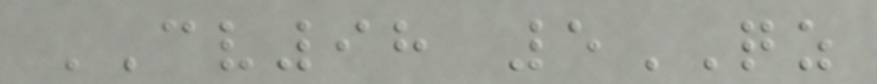CV98 5QZ
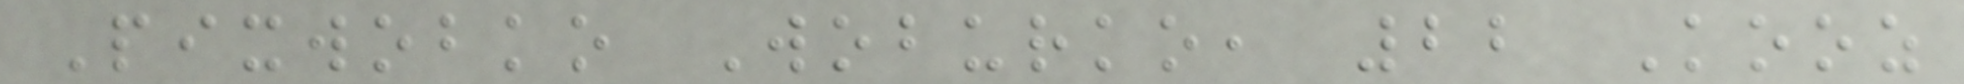Pixwobko Woburko, 22 Kooz
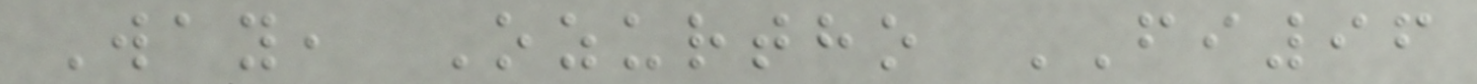Way, Ozurtho FI96
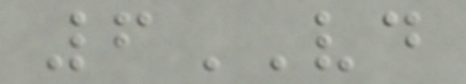6VD
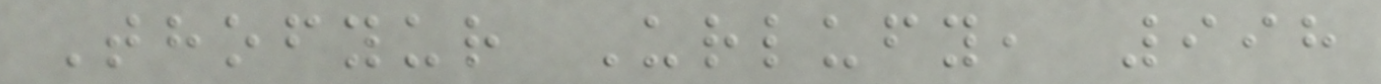Thofyur Urlufy, 998
